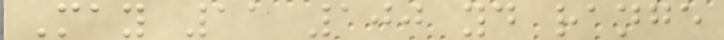May 11 100 yd range
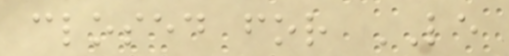closed for LE
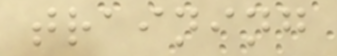training
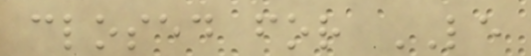closed for LE
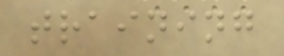training
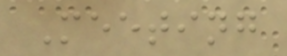Meeting
